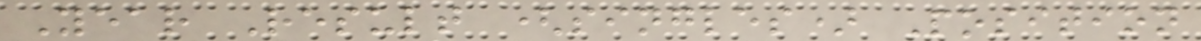Year Result (singles) Position
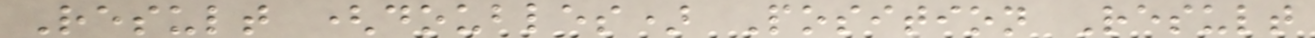Result (doubles) Position Result
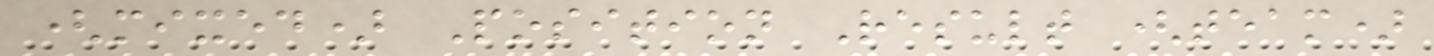(mixed) Position Result (team)
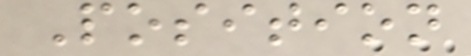Position
